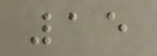15
